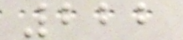222
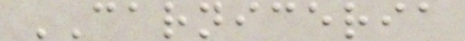CARNICERIA
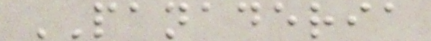PANADERIA
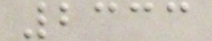2333
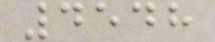4548
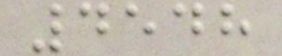4548
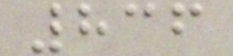836
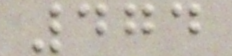474
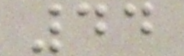44
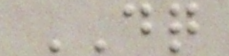DQ
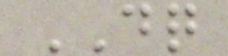DQ
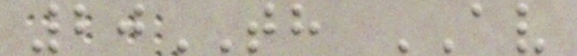20TH AV
